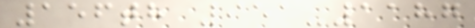156th 951-1187
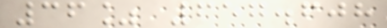36% 657.608
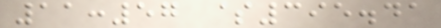11:57 $395.41
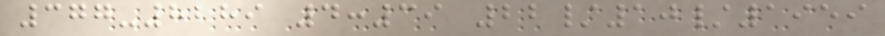377-8289 4:39 22/10/1959
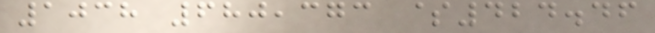1038 680,373 $424.46
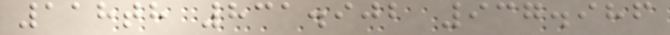118th 831.902 937.986
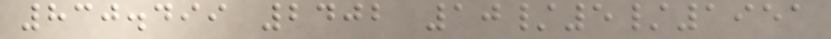830.499 2402 10/5/1951
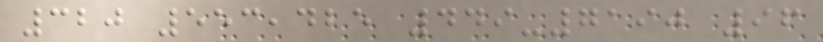320 553,425 449-7190 96
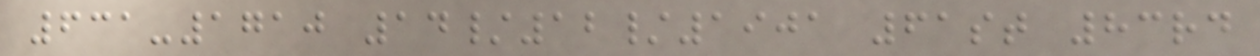631-1710 14/12/1901 61st 83rd
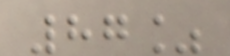87%
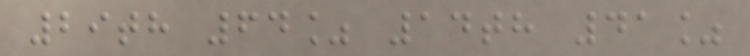29th 64% 14th 41%
